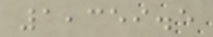1,359.5
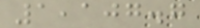1,107.7
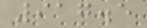917.5
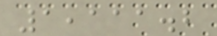1,111.2
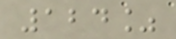124%
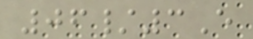06/3E
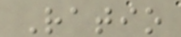Ratio
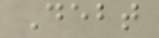Debt
